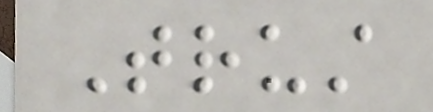Trust
